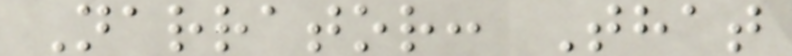Narrator: That
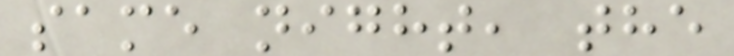same night, the
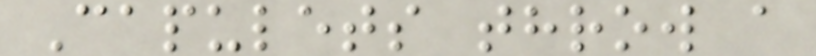Capulets throw a
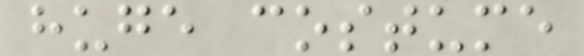huge costume
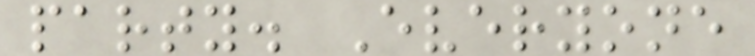party. Everyone
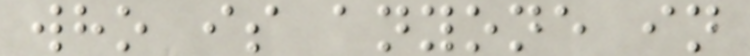who is anyone in
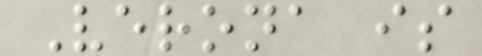Verona is
